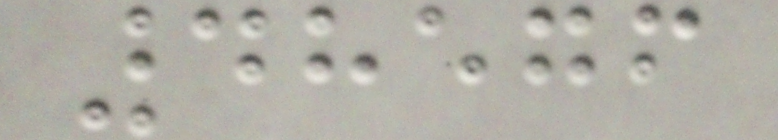48576
